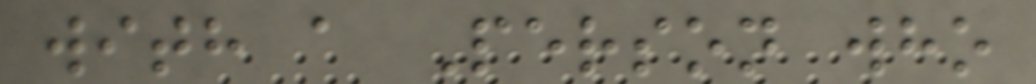with a Person who
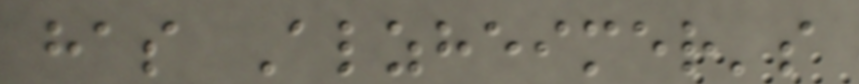has Alzheimer's
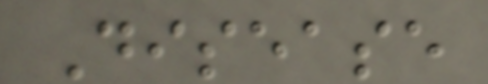Disease
